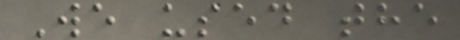We used the
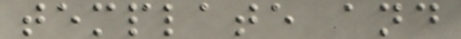template and
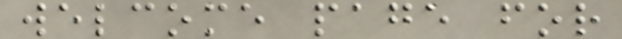welcome page for
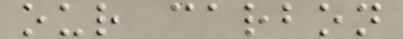our carbon
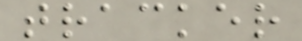tracker
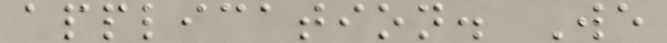application. We
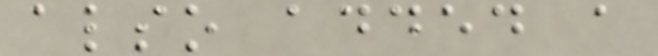also added a
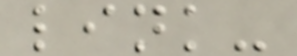link-
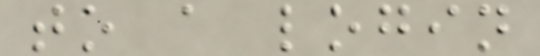to a login
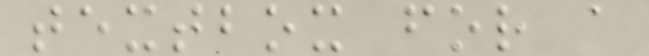textbox for a
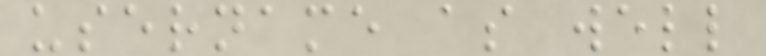username as well
